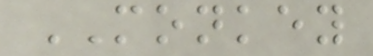MONKEY
